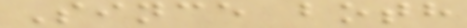Since both
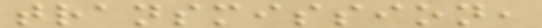transmission,
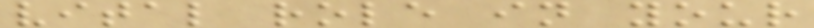vital role in your
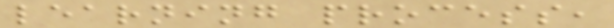learning process,
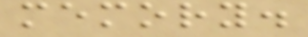memory.
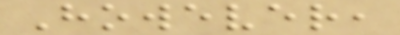However,
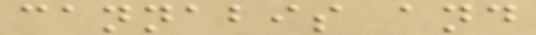cannabis and
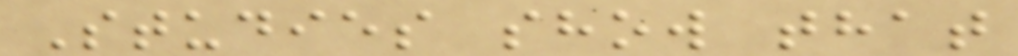Studies show that
